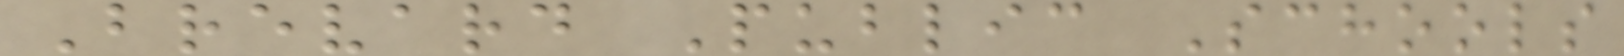Brevard Public Schools
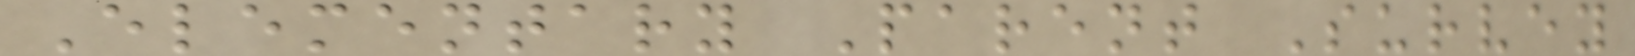Elementary Parent Survey
